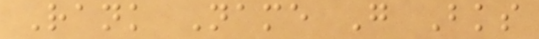Rank Name G Bks
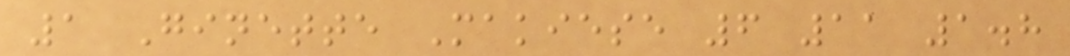1 Ginette Makiese 6 11 1.8
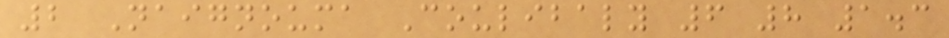2 Naignouma Coulibaly 6 8 1.3
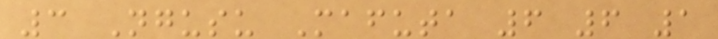3 Ngusu Mafuta 6 6 1
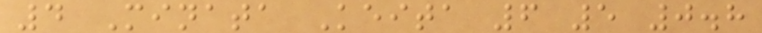4 Minata Keita 6 5 0.8
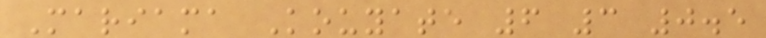Mariama Kouyate 6 3 0.5
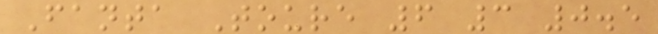Fanta Toure 6 3 0.5
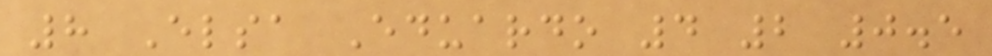8 Elsa Eduardo 4 2 0.5
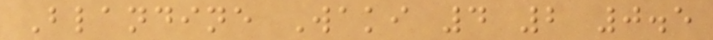Blandine Waki 4 2 0.5
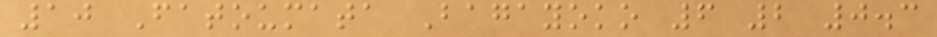10 Fatoumata Bagayoko 6 2 0.3
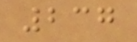237
